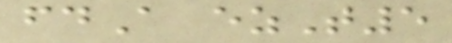fdA ezT5
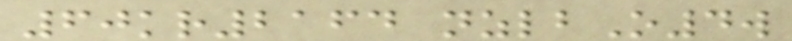60kr2164 nzlbO4w
